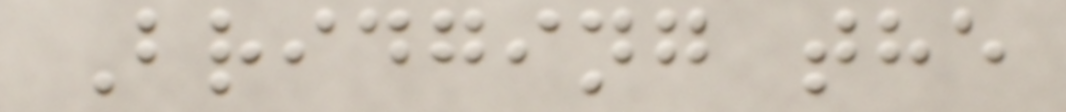Bridging the
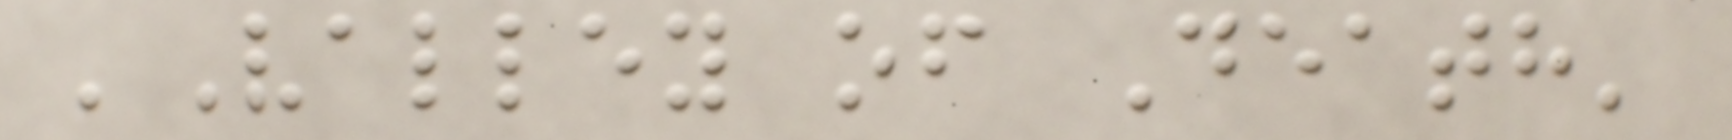'Valley of Death'
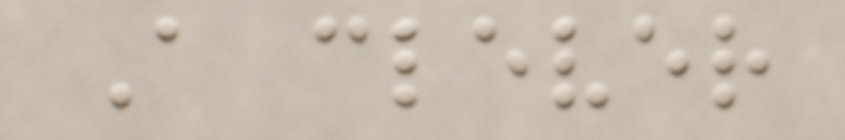A clever
